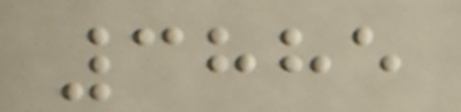3885
